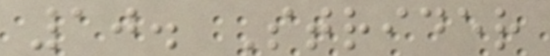10. Strider
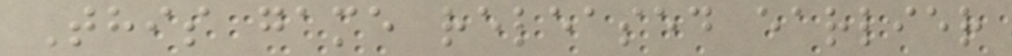This game released earlier
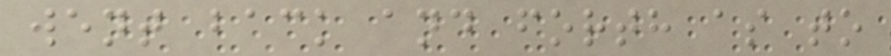went back and forth as to
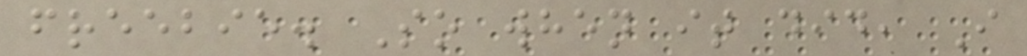freebie. So when it did, I
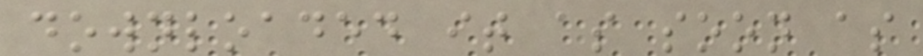downloaded it as soon as
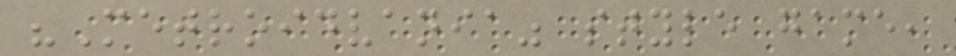"Metroidvania" style game,
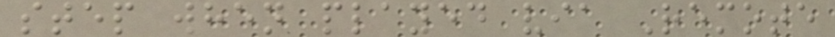step when played via Remote
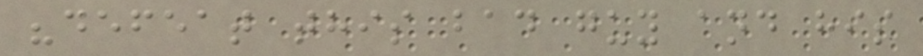"defeat this bad guy and his
